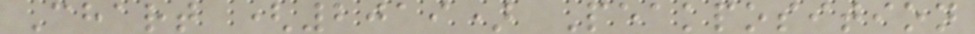Chart (2019) Peakposition
